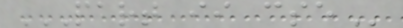PART II CSE
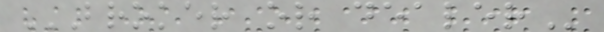BROKER OR DEALER
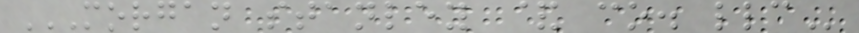MORGAN STANLEY & CO. LLC
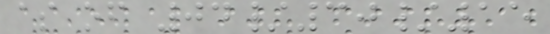as of 04/30/15
